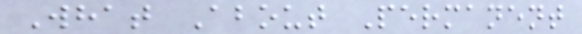What About Permanent
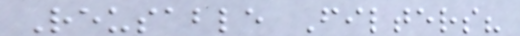Reusable Filters?
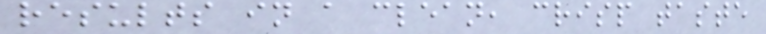results in a clean, crisp taste
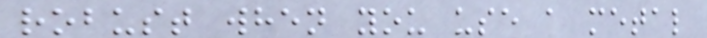robust when you use a metal
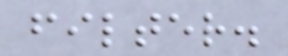filter.
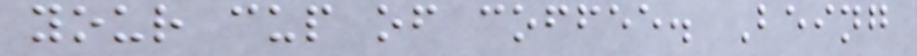your cup of coffee. Being
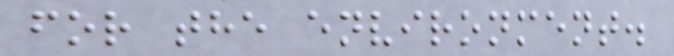for the environment.
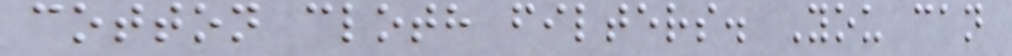cotton cloth filters. You can
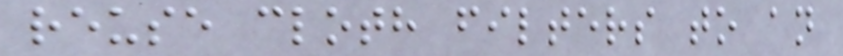reuse cloth filters to an
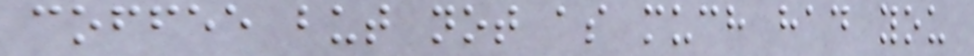coffee but not as much had you
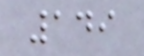149
